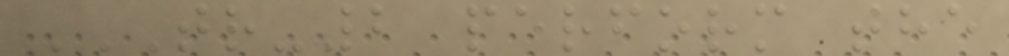TR-2 PERFORM THE
